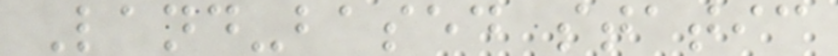Land-based static
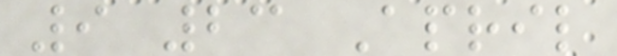9 23 April
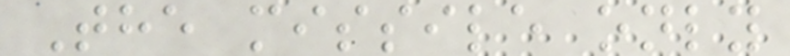The missile only
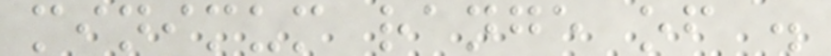minimum range of .
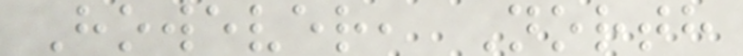However, North
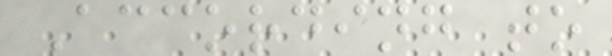According to
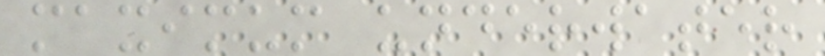maximum underwater
